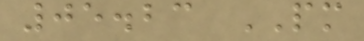05.23 PM
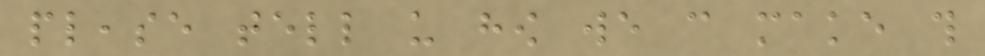please tell us how we can make this
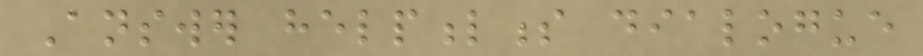Answer helpfulness dialogue
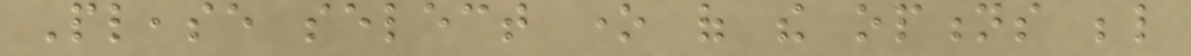Please select one of the options below
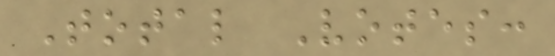Total Votes:
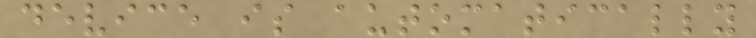device is automatically
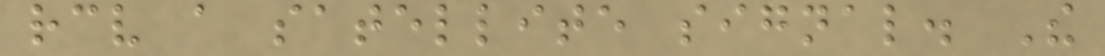receive a satellite signal. The
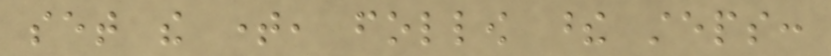set the time, follow these steps:
